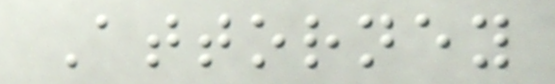Attorney
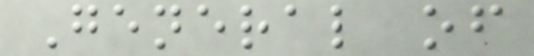General of
